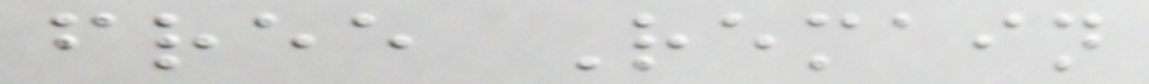free Remain
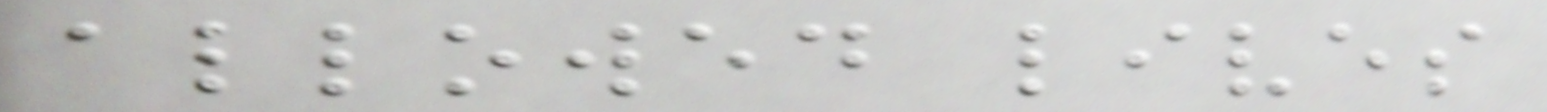allowed lives
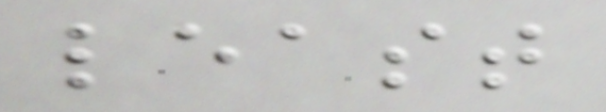least
